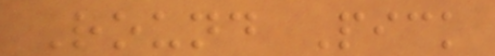Round Pick
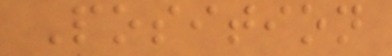Position
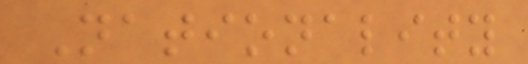Nationality
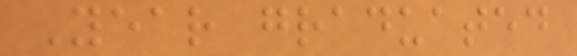Year graduated
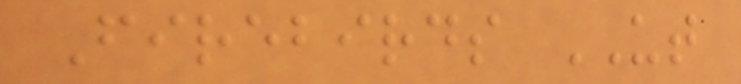Firebirds UT
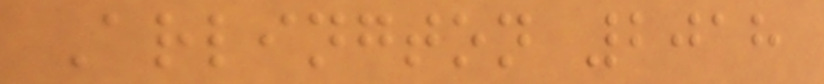Arlington 2018
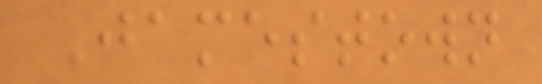Jamestown
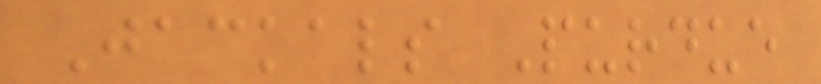Jackals Purdue
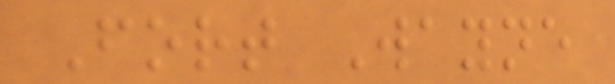Fort Wayne
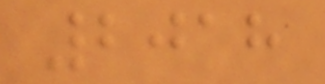2018
